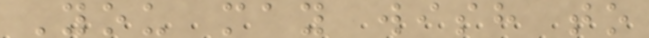You may wish to
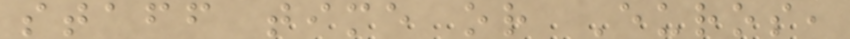staff time or Euros,
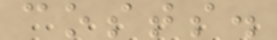costs.
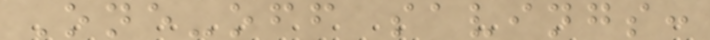One-off savings:
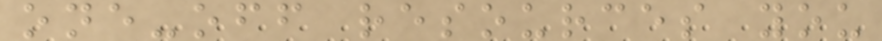one-off resources you
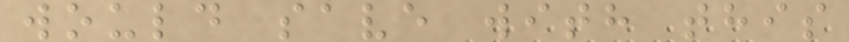would save with this
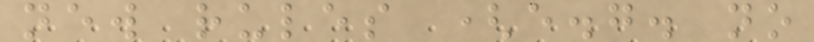new rules (e.g. no
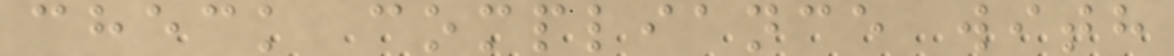check compliance with
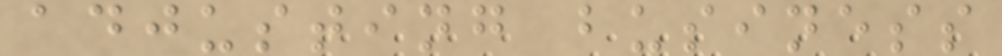adjusting business
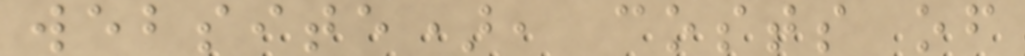website), costs of
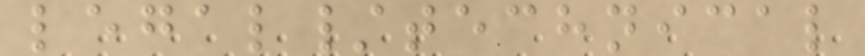legal/technical
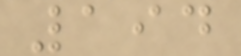194
